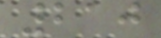210
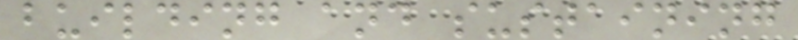building and sustaining
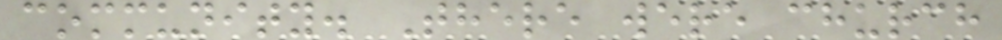community. There were church
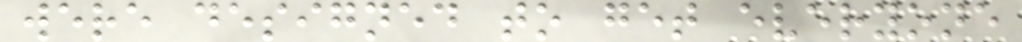were designed to get everyone
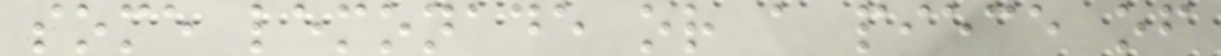some lemonade or a piece of
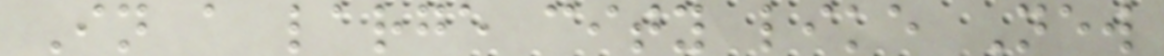In a large city like New
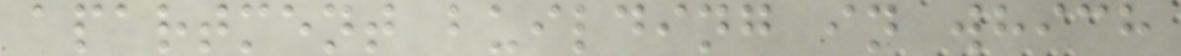apartment building in which
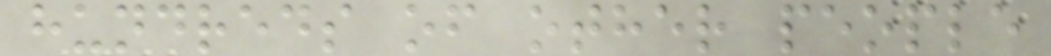hundreds of other people
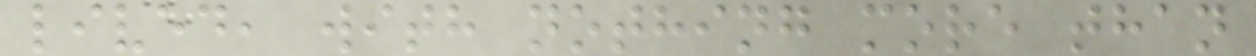lived, with nothing more than
